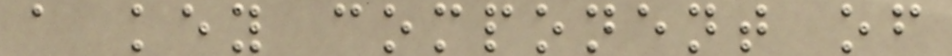a key component of
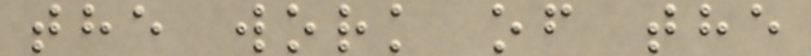the work of the
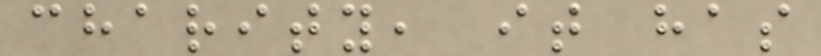charity, it has
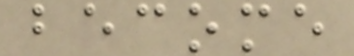become
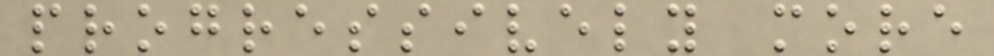progressively more
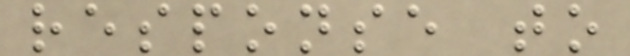response to
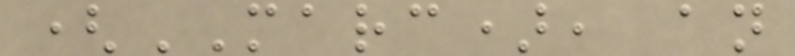(MARC), an
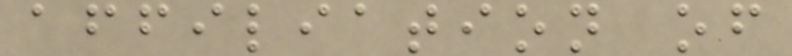affiliation of
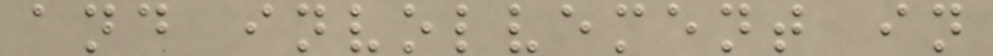and involvement in
